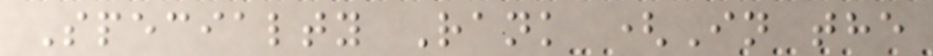Specialty Rank (In the
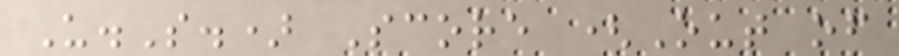U.S.) Score (Out of
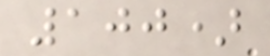100)
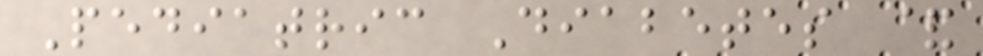Pediatric Diabetes &
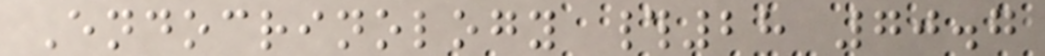Endocrinology #28 70.7
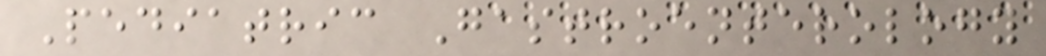Pediatric Gastroenterology
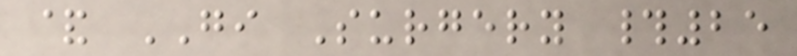& GI Surgery #25
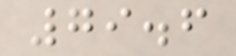79.6
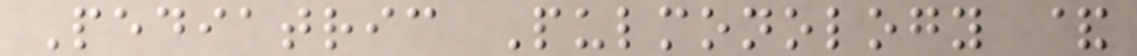Pediatric Pulmonology &
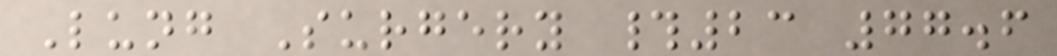Lung Surgery #23 77.6
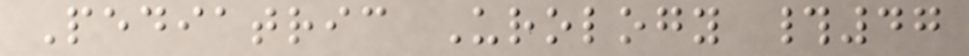Pediatric Urology #47
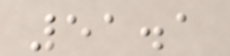51.1
